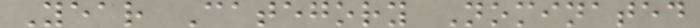Year Category Nominated
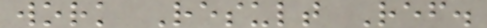work Result Ref.
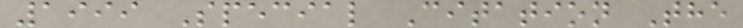1999 Special Citation The
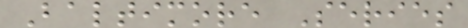Baltimore Series
